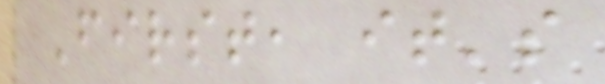First, it's
